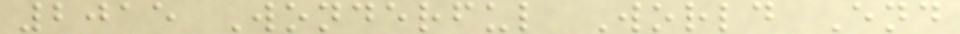2015 Wonderful World End
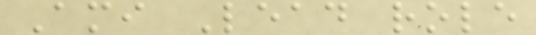Ami Lead role
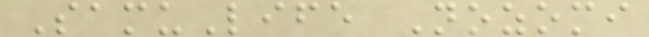SamuLife Nozomi
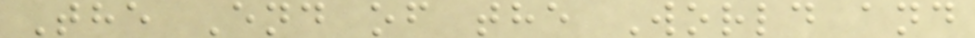The End of the World and
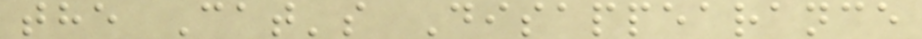the Cat's Disappearance
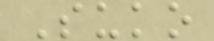Suko
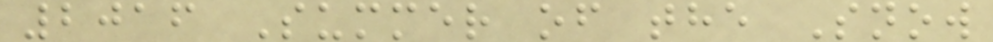2016 Summer of the Snow
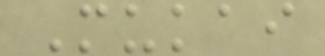Mukai
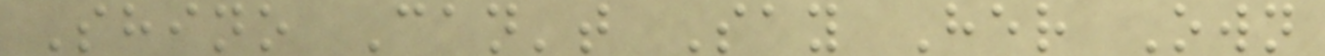Shino Can't Say Her Own
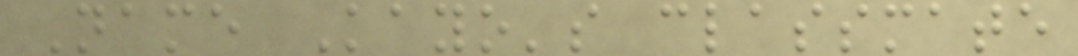Name Kayo's classmate
